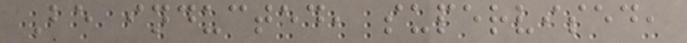Be inducted, supervised,
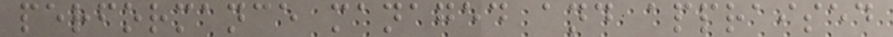performance managed and appraised
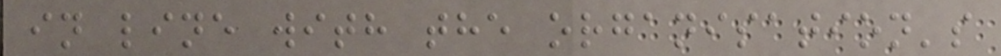in line with the organisation's
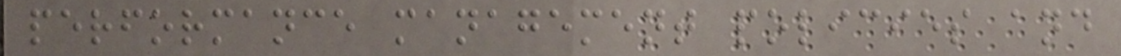performance management policies and
